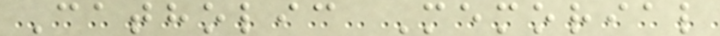Catholic Memorial
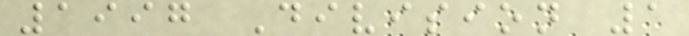1997 Division 1
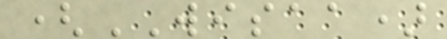(WISAA)
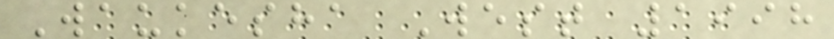Waukesha West 1998
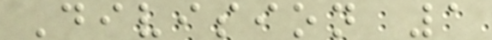Division 1
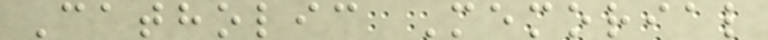Catholic Memorial
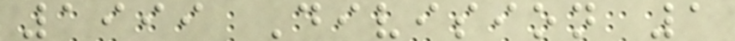1999 Division 1
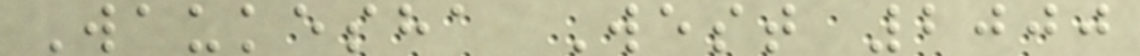Waukesha West 2000
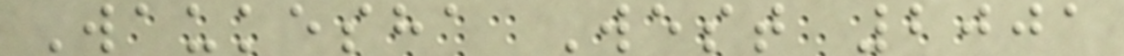Waukesha West 2001
